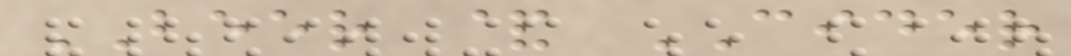BEER & CIDER
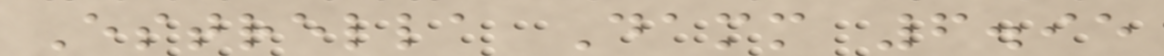Estrella Damm 6.95
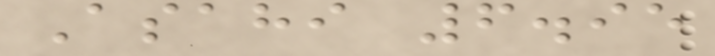Asahi 6.95
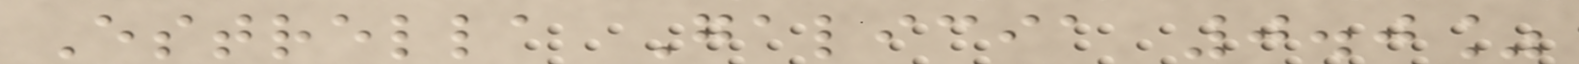Estrella Galicia 0.0%
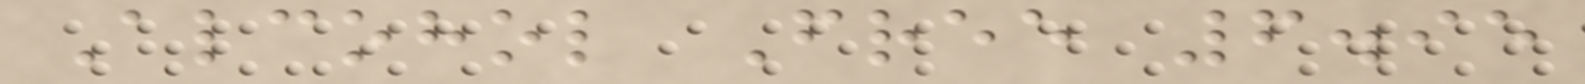Alcohol Free 6.95
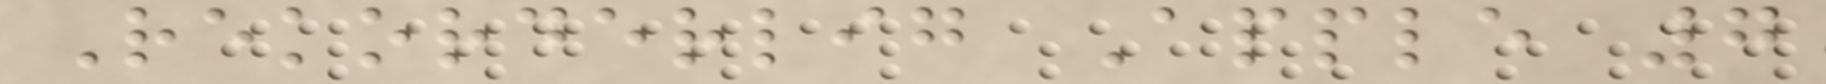Rekorderlig Apple 7
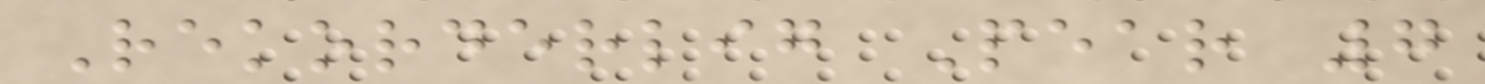Rekorderlig Pear 7
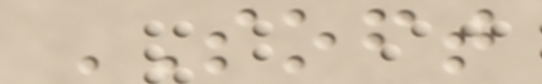SOFT
